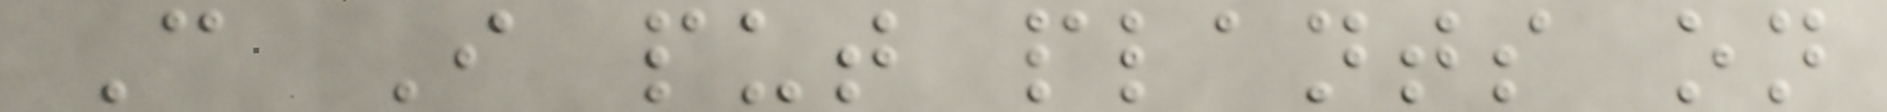Can I put plants on
